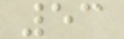53
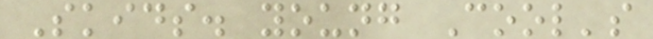Skids. young Cool's
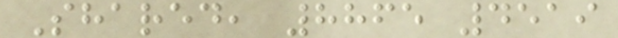Shared, 8865 4519
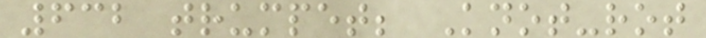632 trumpet; Knot-rot
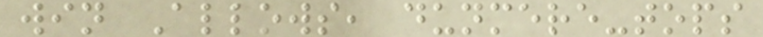win Allows, dunmere-tops
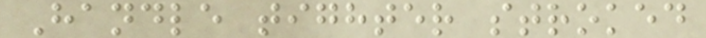Handle tighter stroked
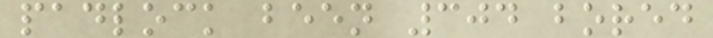padlock been 304 bored
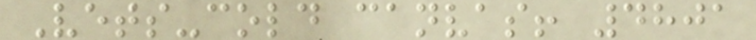Vets-cold canvas! 4801
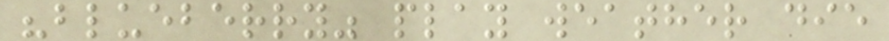"blueberry" play weather die
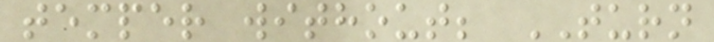temper without; TURN
